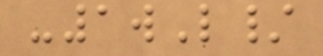-1wL/
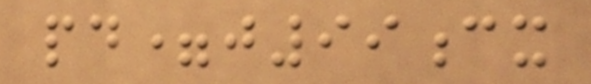pd=j99cx
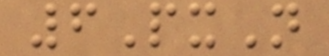6PxN
